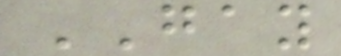GAY
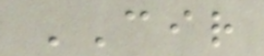CIR
